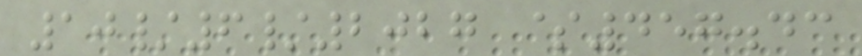10/6/2027 $457.43
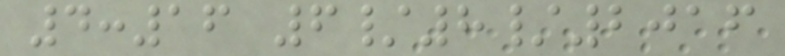4:16 6/8/2016
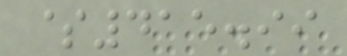$415.99
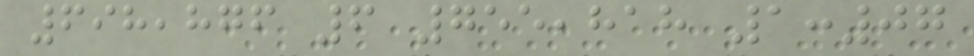698,876 6 755,818 1:07
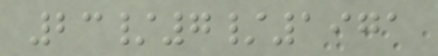23/7/1971
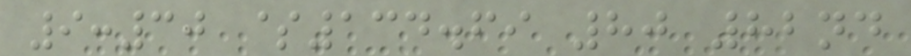9:30 $134.69 80 82nd
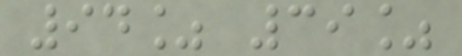94% 39%
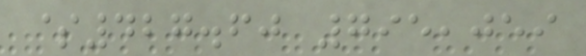$427.60 795,059
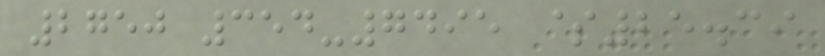2750 354-7495 $25.39
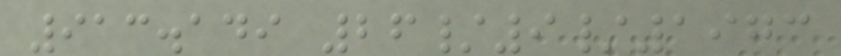913.149 26/9/1973
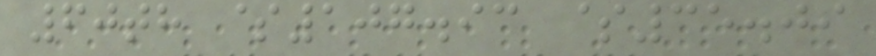60th $107.93 $35.09
